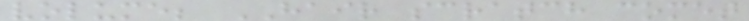volume; HAIR scratch comet
